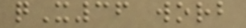qX36 worb
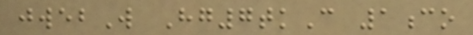jwebW Hg7tkC 1co
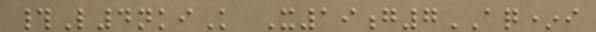#L4nkiK X19g7AQ*i
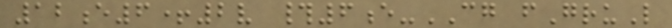12e6+2v #6e-CG fGruL
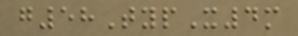g58TypX4m
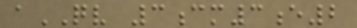aQV 3cm3e2
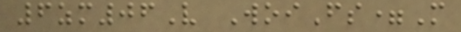6zm06V WoiFs=M
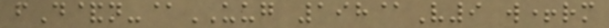fD&n-@UUG 198@V9 w+rm
